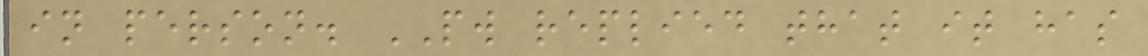in person. PW replied that it has
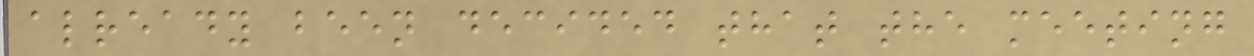already been decided that the meeting
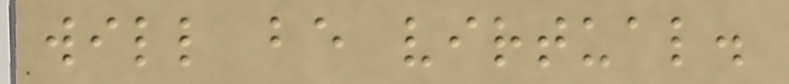will be virtual.
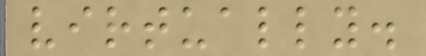virtually.
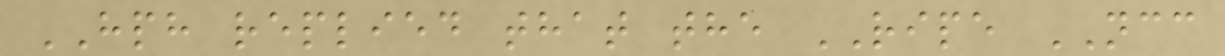HPH replied that the RIPE NCC
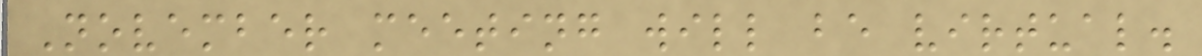November meeting will be virtual.
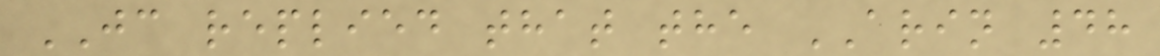JC replied that the ARIN 48
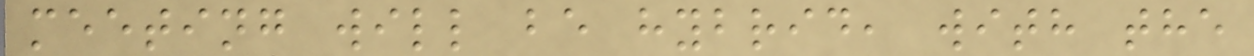meeting will be hybrid, with the
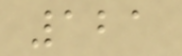121
